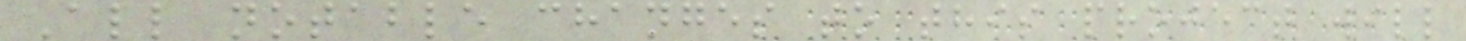All notable changes to this project will
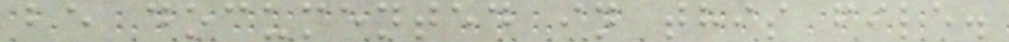be documented in this file.
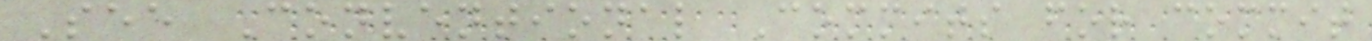See Conventional Commits for commit
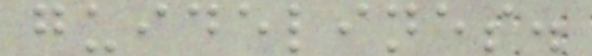guidelines.
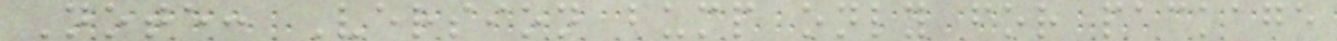Note: Version bump only for package
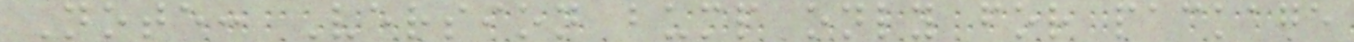Note: Version bump only for package
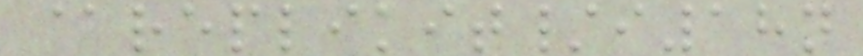@replikit/i18n
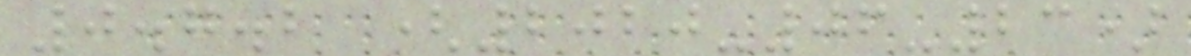0.7.2 (2020-06-23)
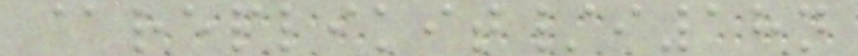@replikit/i18n
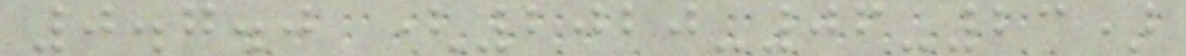0.7.0 (2020-06-23)
